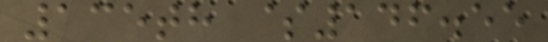135th $146.55
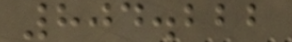804.222
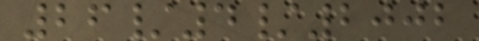26/4/2002
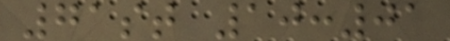71st 10:01
